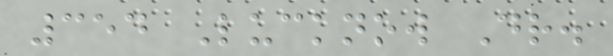354 Lucknow Dr.
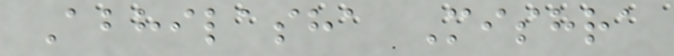Abhilasha Mishra
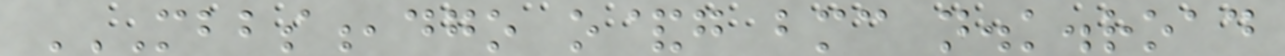MBBS,DGO O&G BMC N.K.ROAD
